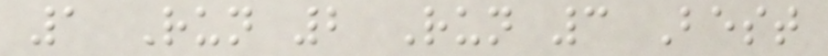1 Run 2 Run 3 Best
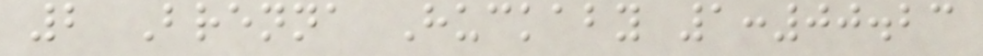2 Brenna Huckaby 1:00.23
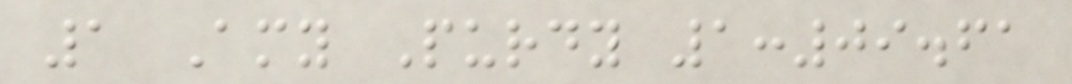1 Amy Purdy 1:09.61
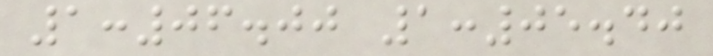1:06.00 1:05.40
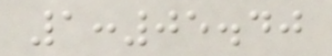1:05.40
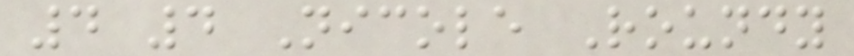4 4 Nicole Roundy
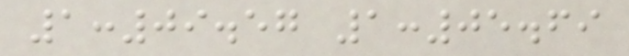1:09.57 1:05.69
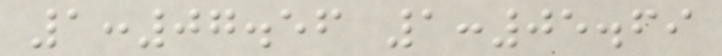1:07.56 1:05.69
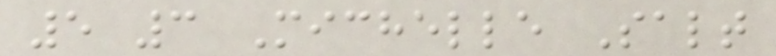5 3 Michelle Salt
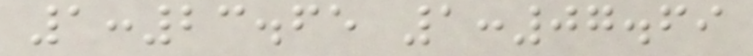1:23.65 1:07.69
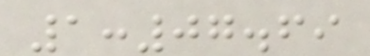1:07.69
